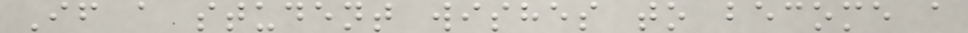If a student wishes to become a
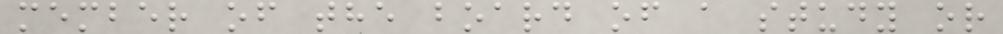member of the board of a study or
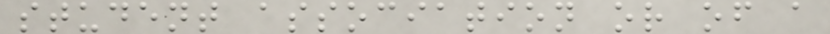student association or of a
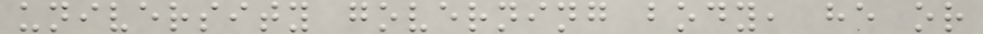university governing body, he or
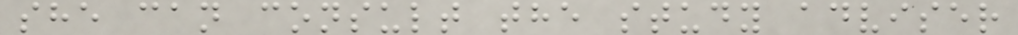she can consult the study adviser
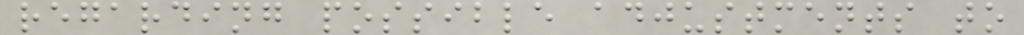regarding possible adjustments to
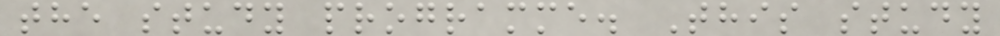the study programme. This study
